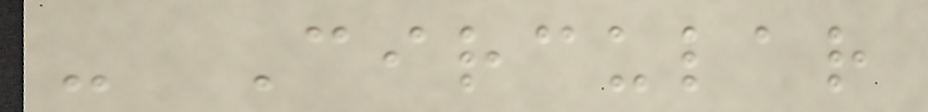- Circular
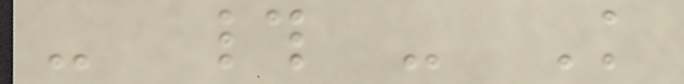- # - K
